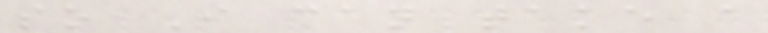so I can take a
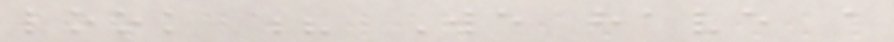look ? We have a
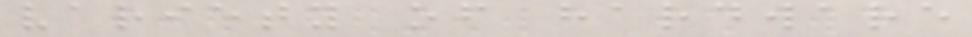variety of hardware
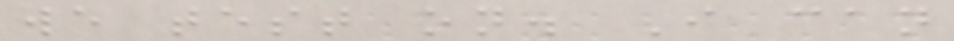we test on. I can
